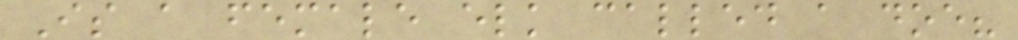Is a female elk called a doe?
